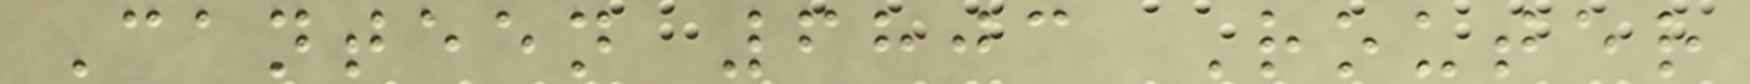Canteen 6803 Router
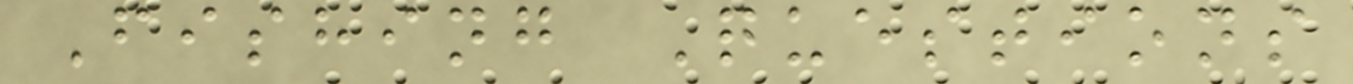Fishing Questions
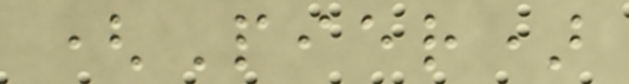(Pier)
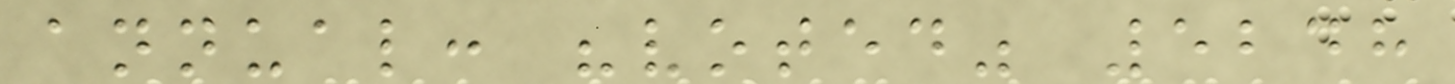annual: "voted" 5248
